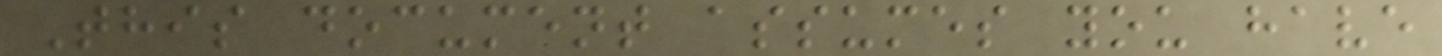This document assumes you have
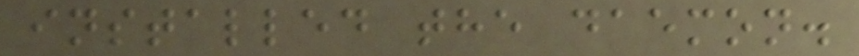installed the daemon.
